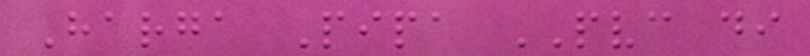Harga Pipa PVC di
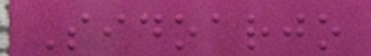Sidoarjo
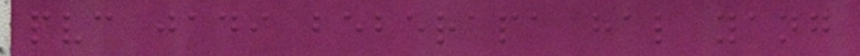pvc jadi beberapa hal yang
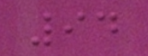94
